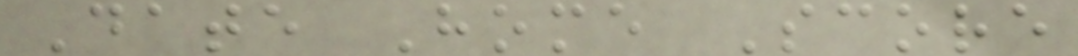Date Home Score
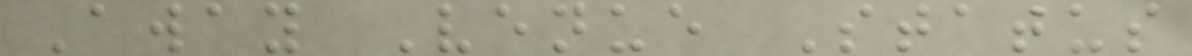Away Venue Status
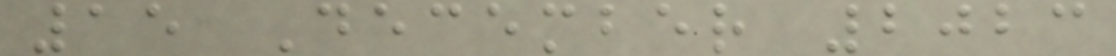15 December 2023
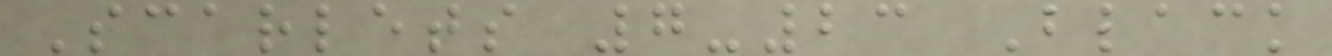Scarlets 7-23 Black
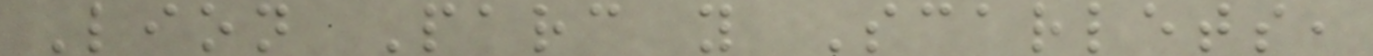Lion Parc y Scarlets,
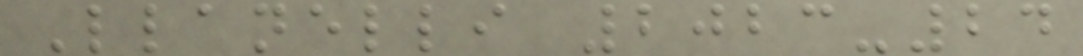Llanelli 2023-24
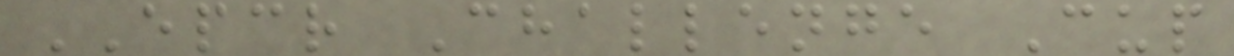EPCR Challenge Cup
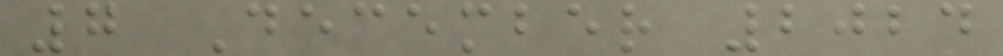7 December 2024
